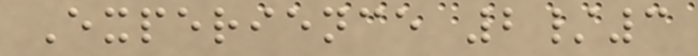Experience 2/3
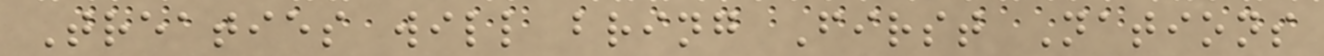Treaties will bring First Nations
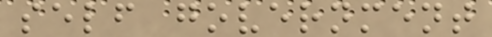self government
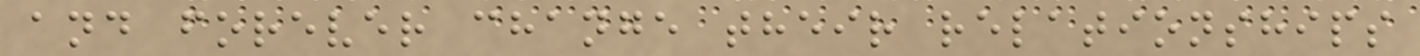and forever change their relationships
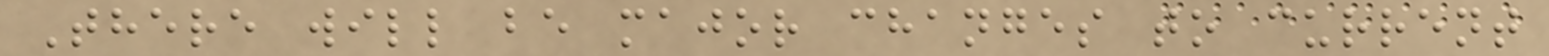There will be major changes to current
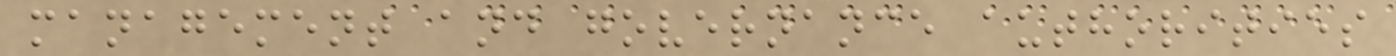management and governance authorities
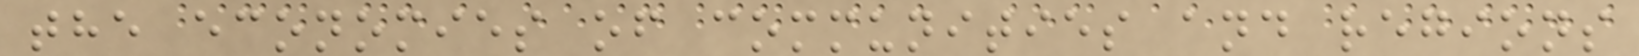the economies of communities and regions
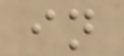in
